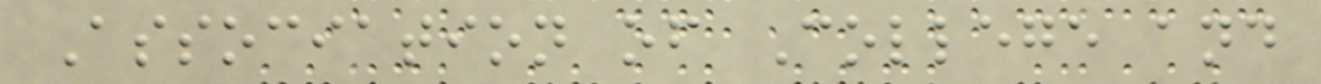Association of College and
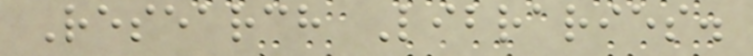Research Libraries.
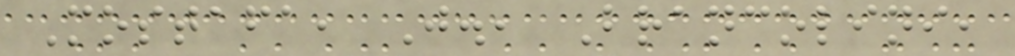Mostafa, J., Brancolini,
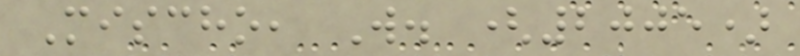Mischo, W. (2005)
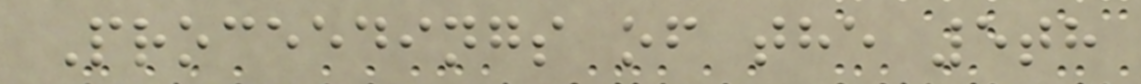Proceedings of the 5th
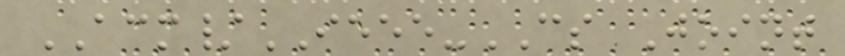ACM/IEEE-CS Joint
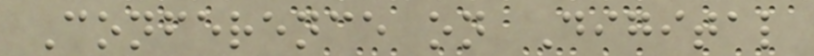Conference on Digital
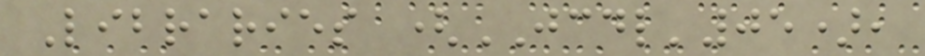Libraries (JCDL'05),
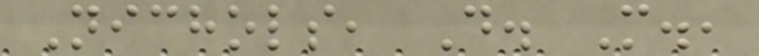Nichols, D. M.,
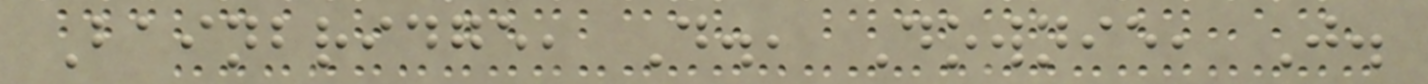Bainbridge, D., Downie, J.
